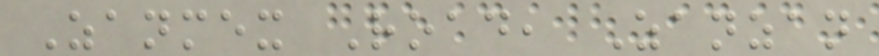Zanmex Road, Zanzan
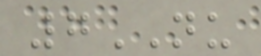7NU
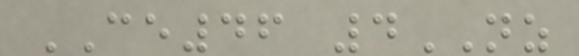CE46 4NZ
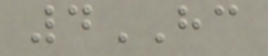4HC
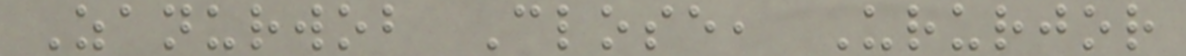Zanurwob Close, Ururjor
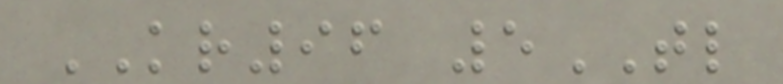KR96 5TL
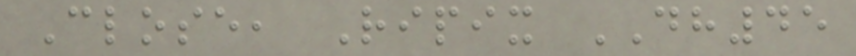Close, Ripix DH45
